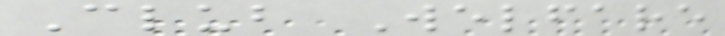Club Welfare
